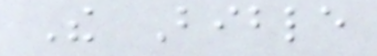The Bible
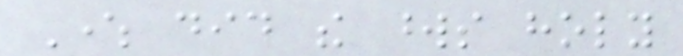Where did the words holy
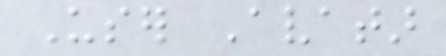User Avatar
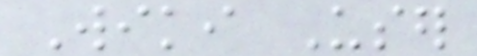Wiki User
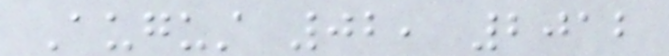August 02, 2012
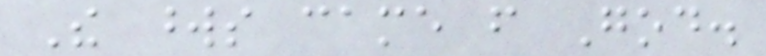The words came from God.
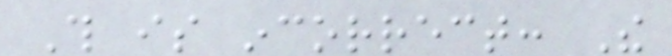This is incorrect: The
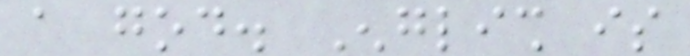a god. English is
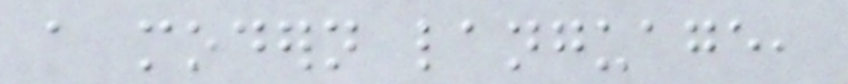a modern language,
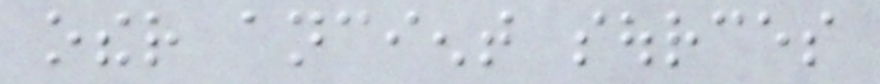other ancient sources
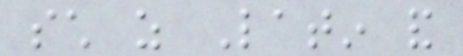such as Latin and
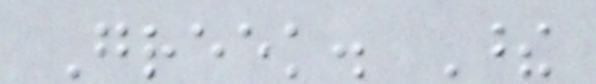Greek. These
